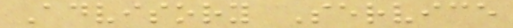Advisory Service
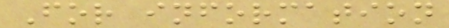For information
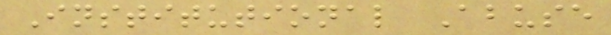Institutional Abuse
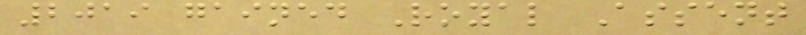2019 gained Royal Assent
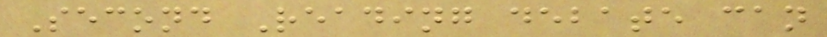Second Reading debate can
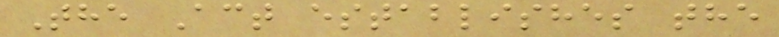The Act establishes the
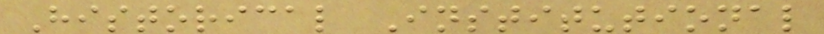Historical Institutional
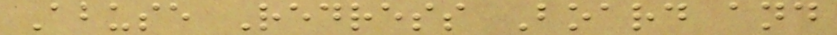Abuse Redress Board and
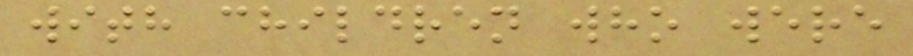with children who were
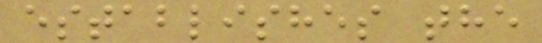establishes the
